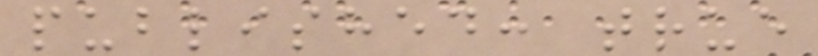published: true
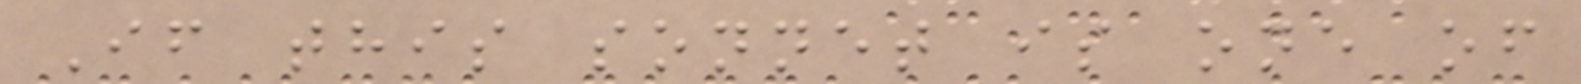If this sonnet is one of
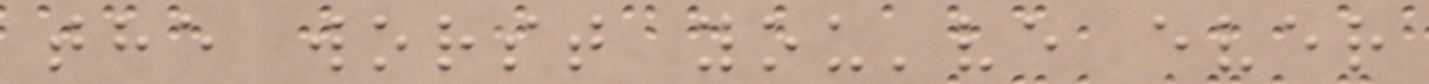the worst you've ever
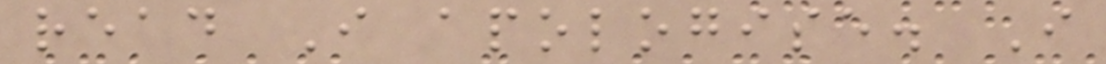read I apologise. I
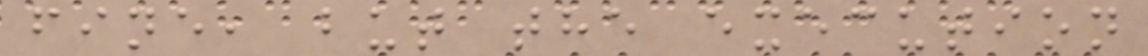fine, but the execution
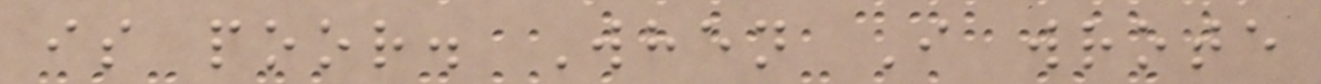is poor. When I wrote
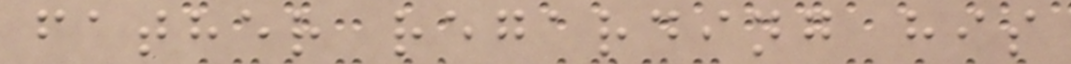father regarding his
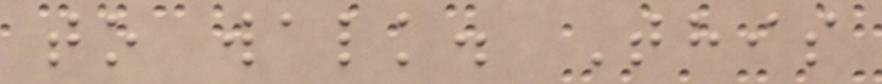to walk. This
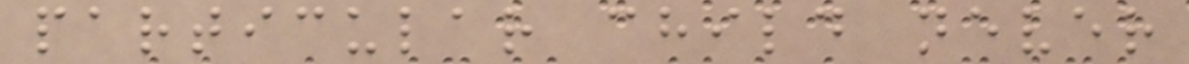particular child never
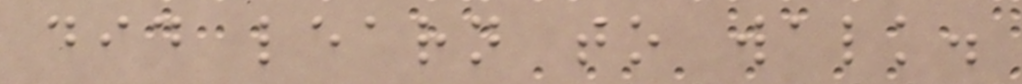did learn to walk.
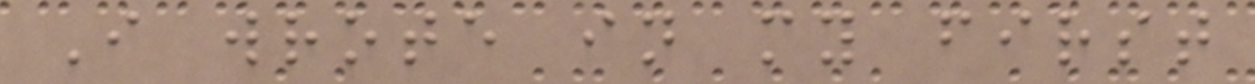I wrote in my first
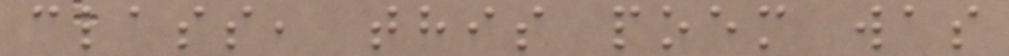class, this poem was
